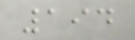194
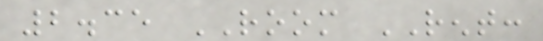2.35 ROOM RENT:
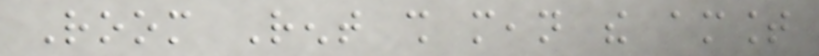Room Rent shall mean the amount
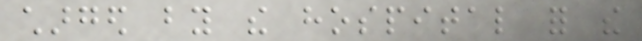charged by the hospital for the
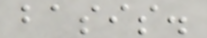basis.
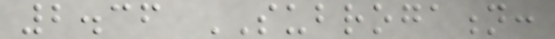2.36 SUBROGATION:
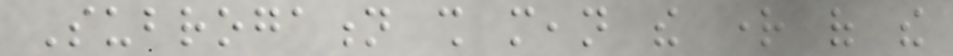Subrogation shall mean the right of the
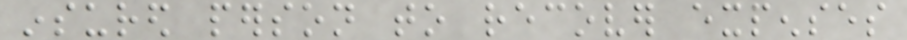insured person to recover expenses
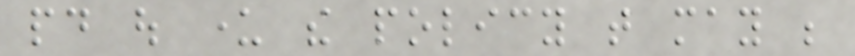paid out under the policy that may be
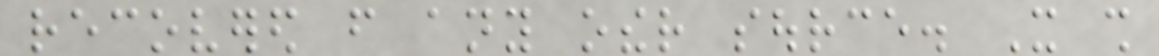recovered from any other source. It shall
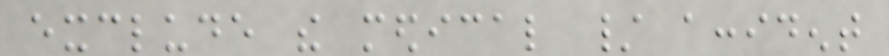exclude the medical / accident
